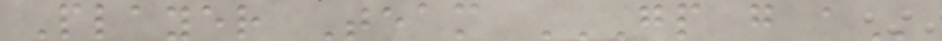Player Team GP G A
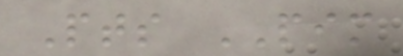Pts PIM
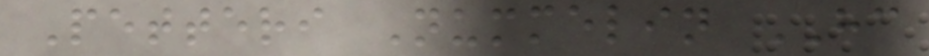Petteri Nummelin HC
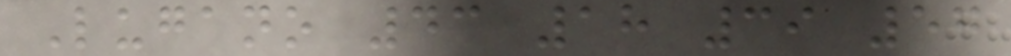Lugano 43 18 39 57
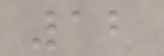12
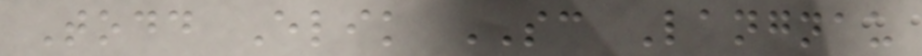Todd Elik SC Langnau
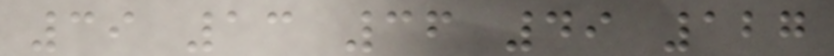39 13 36 49 127
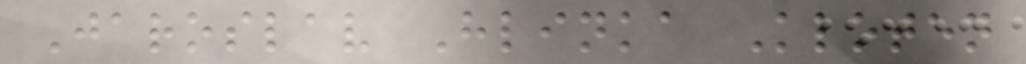Jaroslav Hlinka Kloten
